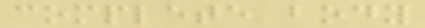complete body
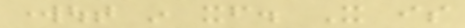workout in itself. It is
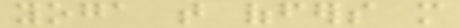yoga that offers more
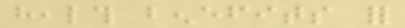health benefits for
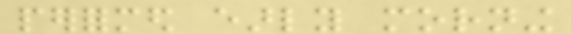performed early morning
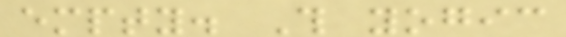empty. This yogic
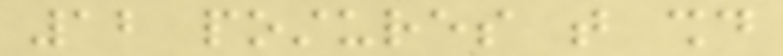12 postures that should
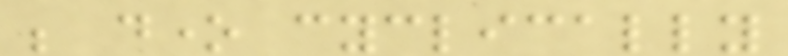be done cyclically
